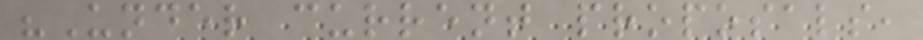"Under current proposals,
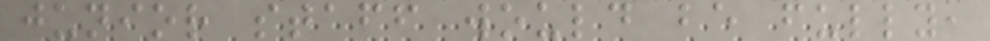junior staff would be fully,
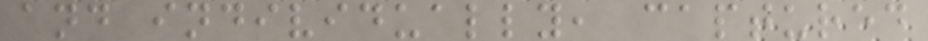and individually, captured
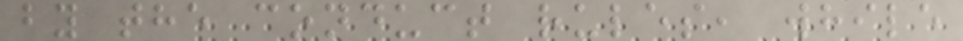by the conduct rules, while
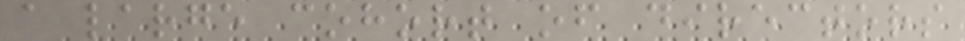a large cohort of directors
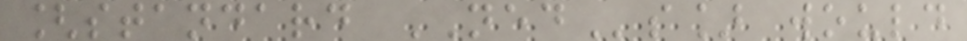[standard NEDs] would
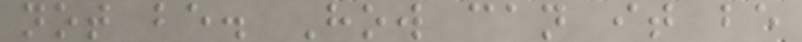not be. How can it be
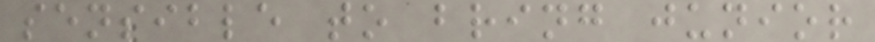sensible to bring junior
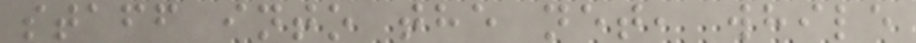staff into the net, while
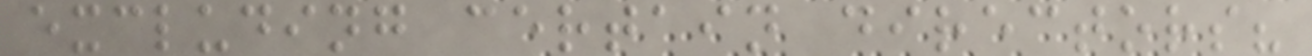excluding certain directors?
